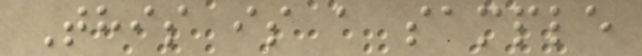This is a sample
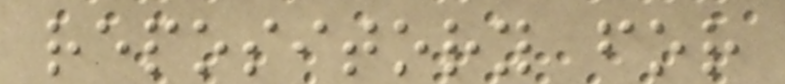repository for
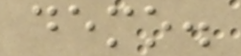demo.
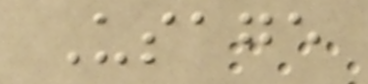Usage
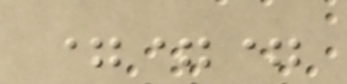===
